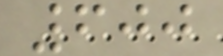600
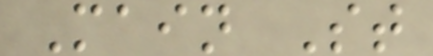Main St
